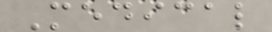Medical
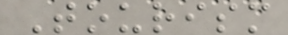Tourism
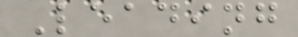Leading
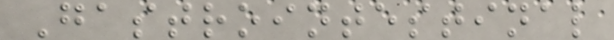Gastrointestinal
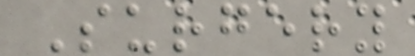Surgery
